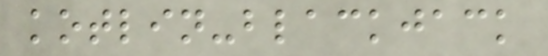kotlin-blackjack
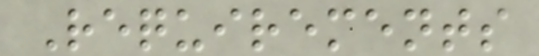Requirements
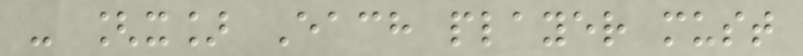- [x] Each player must
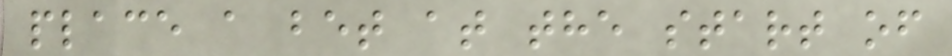place a bet at the start of
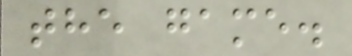the game.
